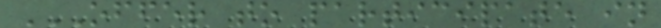OFFER TO PARTICIPATE IN
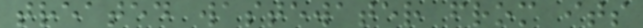treated wastewater from its
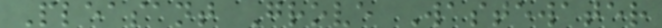Pleasant Grove Wastewater
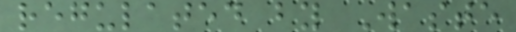regulated by Waste
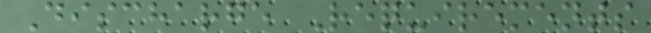Discharge Requirements
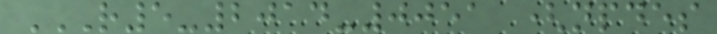R5-2014-0051 (NPDES
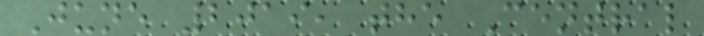June 2019, the Central
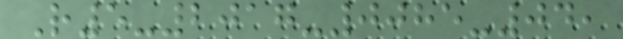R5-2017-0085-04,
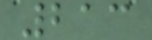213
